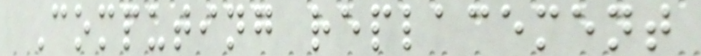Computing replacement
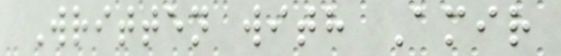Written with Amir
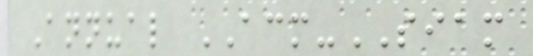Annual ACM-SIAM
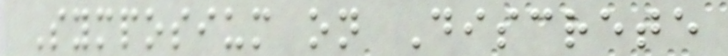Symposium on Discrete
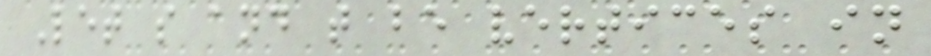Let s and t be vertices in
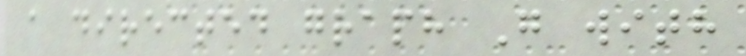a directed graph G with
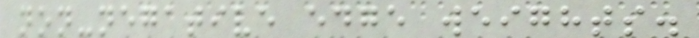non-negative edge weights.
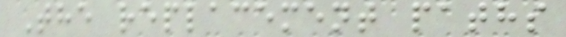The replacement paths
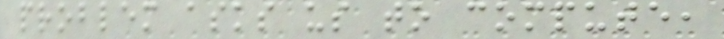problem asks us to compute,
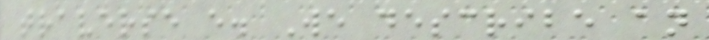traverse e. We describe an
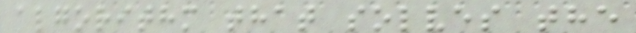algorithm that solves the
